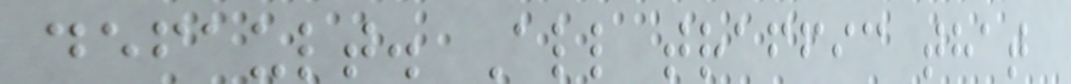default. All traffic that
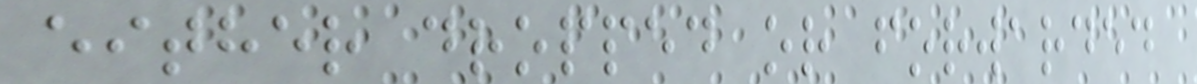either dropped or forwarded
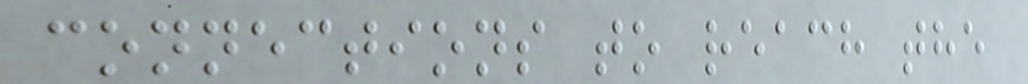connections to reach the
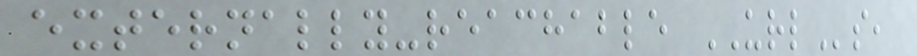externally-reachable URLs,
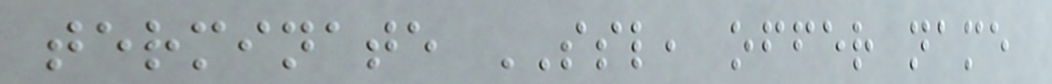terminate SSL, offer name
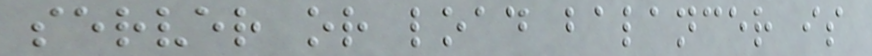server or load balancer is
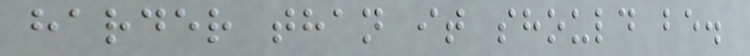harder than it should be.
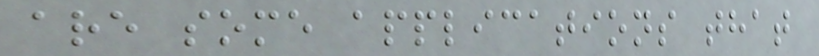are some applications that
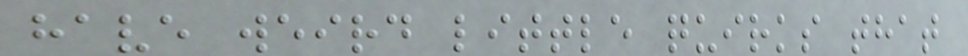have weird little quirks that
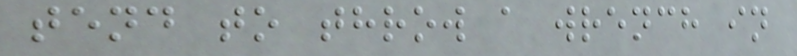tend to throw a wrench in
